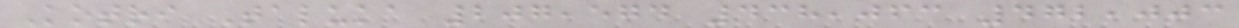Kotri Taluka 207,574 438,063 472,003
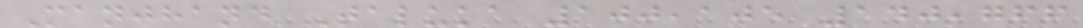Manjhand Taluka 100,105 140,766
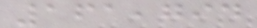161,794
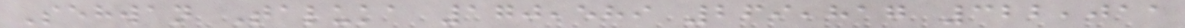Sehwan Taluka 170,589 269,817 322,011
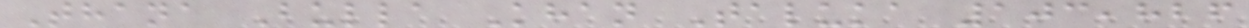Thana Bulla Khan Taluka 103,826
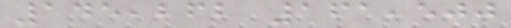145,262 161,500
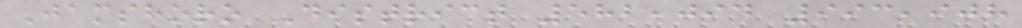Jamshoro District 582,094 993,908
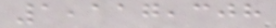1,117,308
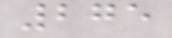275
